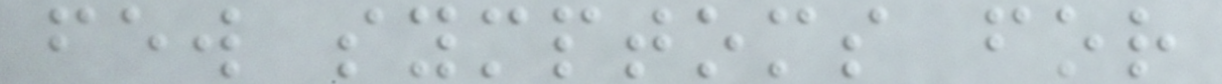few symptoms for
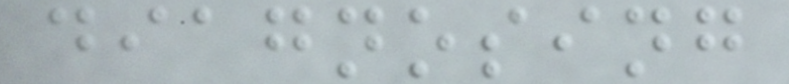diagnosing
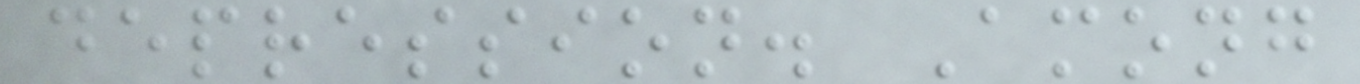depression. Among
